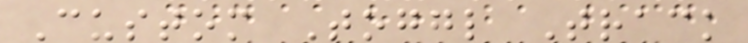Custom Toggl Track
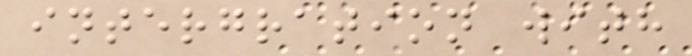intergration with
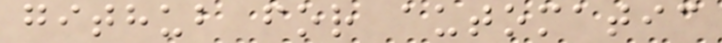github for automatic
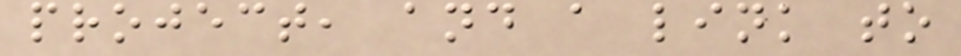project, and a link to
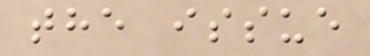the issue
